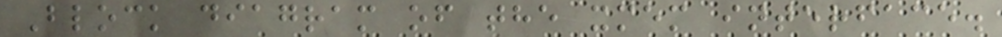Block diagram of the xmem interface.
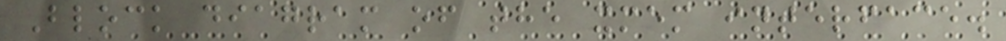Block diagram of the xmem interface.
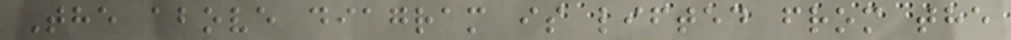The above diagram is lifted from the
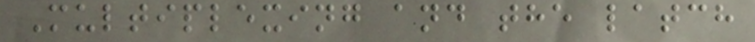Multiplexing and the latch
